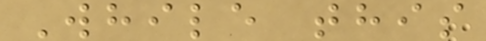While this
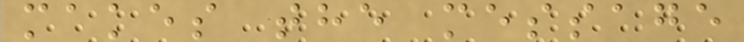makes the message
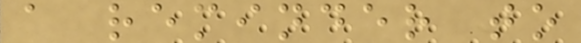a reminder to
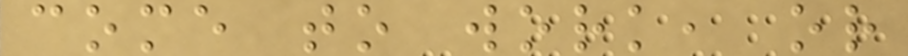come to work, or
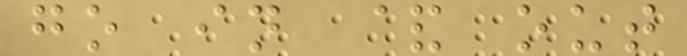go in & out
